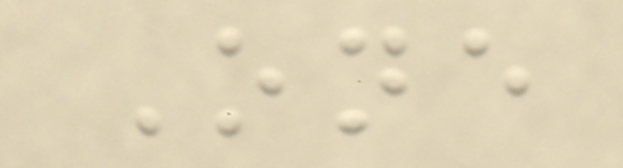One
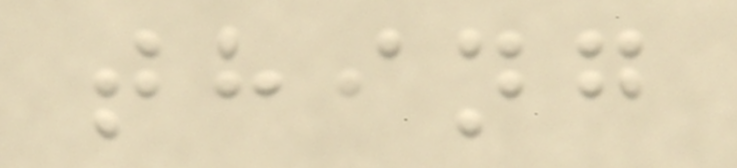thing
